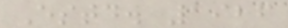Estd. 1926
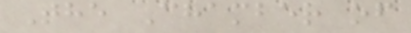The Chamber of
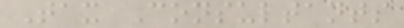Tax Consultants
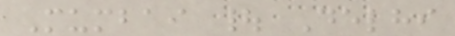Mumbai | Delhi
